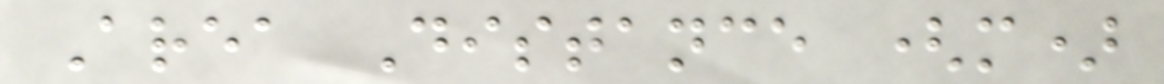Area Distance (m)
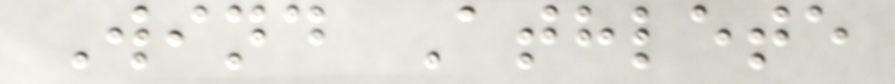Wind Athlete
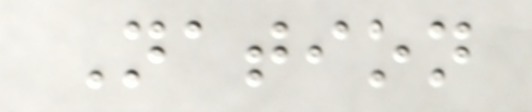Nation
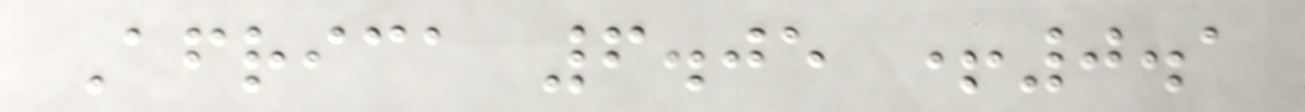Africa 6.05 +0.1
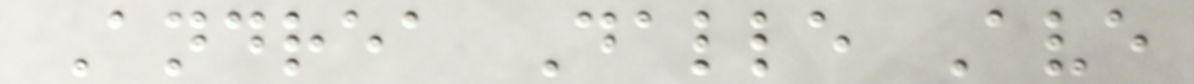Andrea Dalle Ave
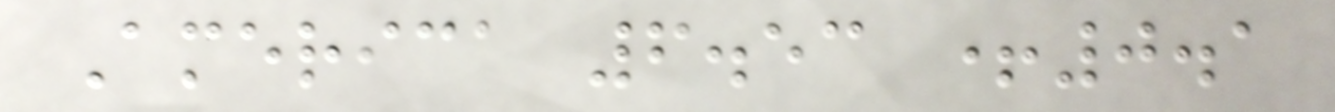America 6.53 +0.1
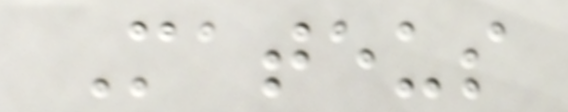Mateus
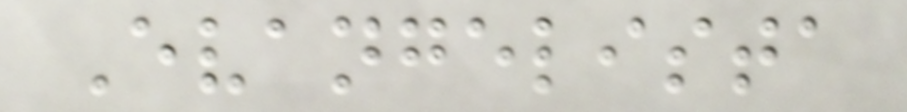Evangelista
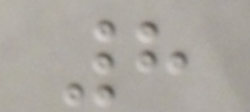8
